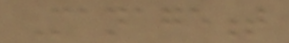Management
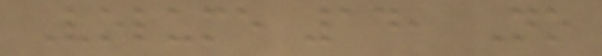Volume 14, No
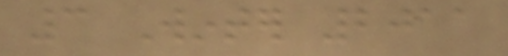3 Winter 2011
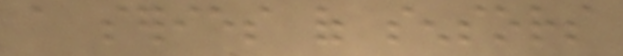a series of sensors
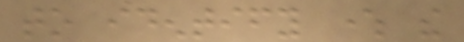to identify where the
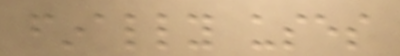finally uses
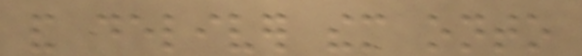and deliver them onto
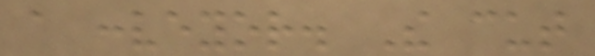a conveyor. The cut
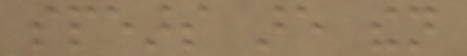spears are then
